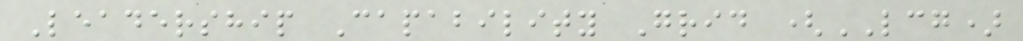Leadership Capability Grid (LCG)
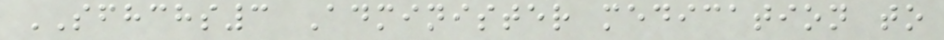SFHCHS3 Administer medication to
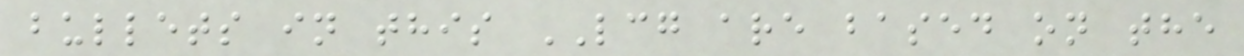bullets in this LCG are based on the
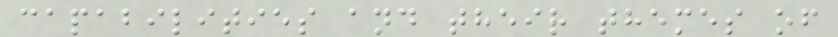capabilities and their themes of
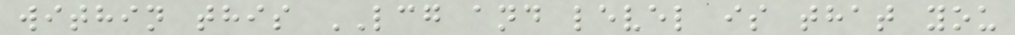within this LCG and level is that you
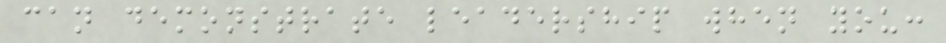can demonstrate leadership when you:
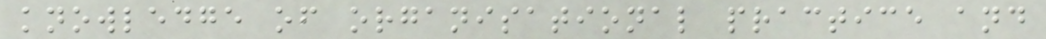knowledge of organisational practice and
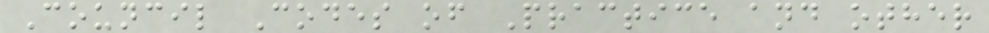Council Codes of Practice and other
